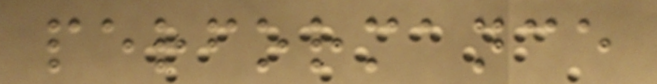performance
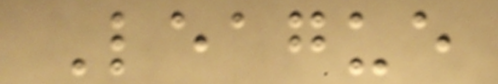League
